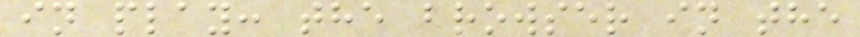in play: the browser in the
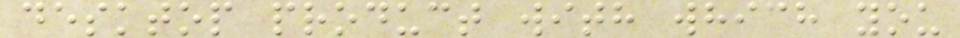desktop product with which you
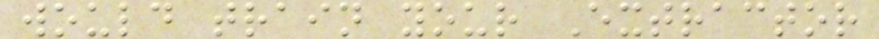would train your Extractor
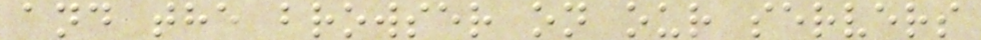and the browser on our servers
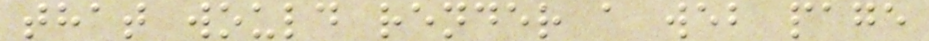that would render a web page
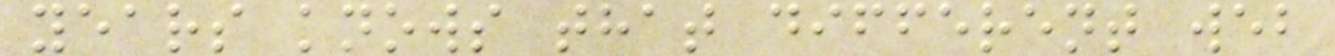years knows that different web
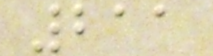211
